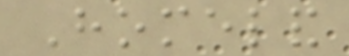Homeland
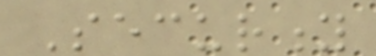Security
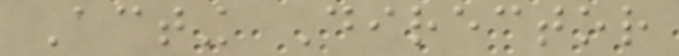Acting Director
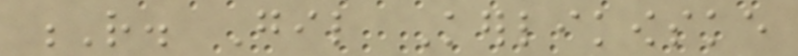R. Gil Kerlikowske
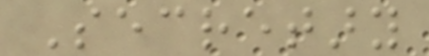Secretary
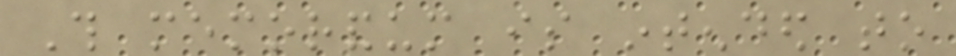This memorandum is intended to
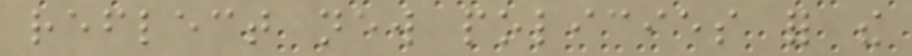reflect new policies for the
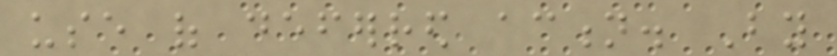use of deferred action. By
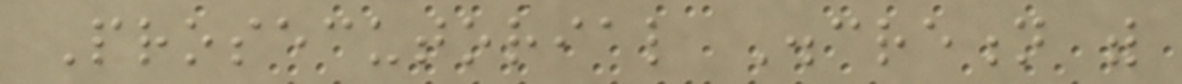Prosecutorial Discretion with
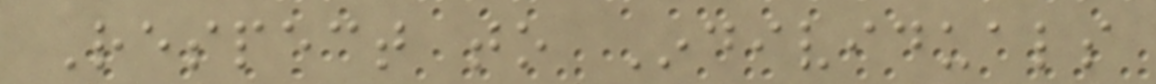Respect to Individuals
